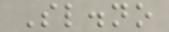Sl.no
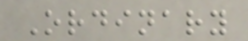Ordinary
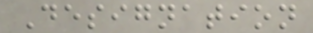Designation
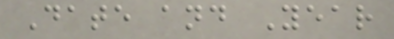Date and Year
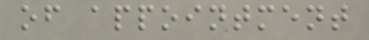of appointment
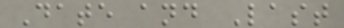Date and Last
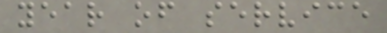year of service
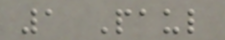1 Paul
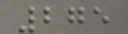275
